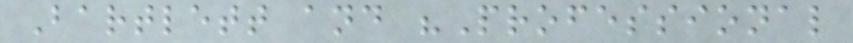Bartlett and "Professional
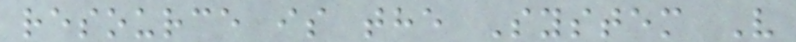resource is the System V
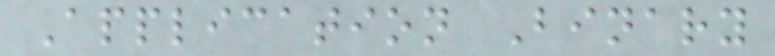Application Binary
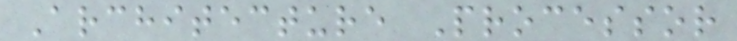Architecture Processor
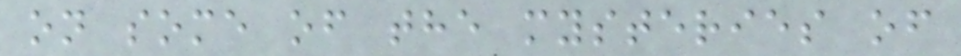on some of the mysteries of
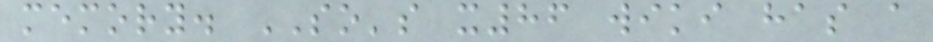memory. SO's x86 wiki has a
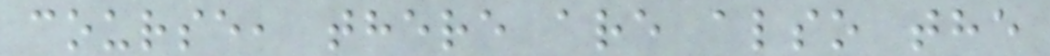course, there are also the
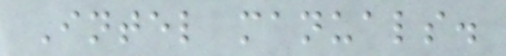Intel manuals.
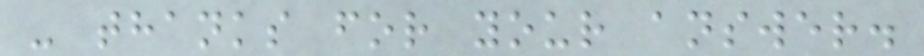- thanks for your answer.
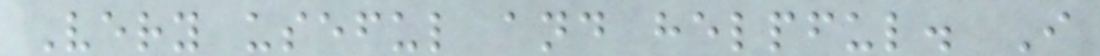Very useful and helpful. I
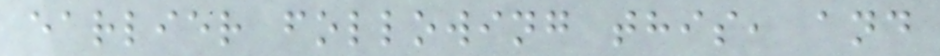earlier following this, and
